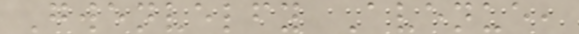Gwenvelfy Avenue,
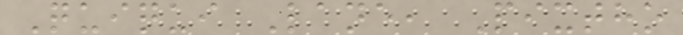Quiqui Lane, Pixtho
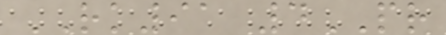RK91 4PR
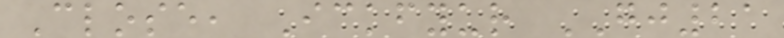Close, Ickfyur GJ21
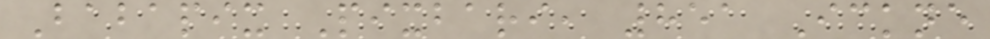Babapix Pixbari, 851 Ickne
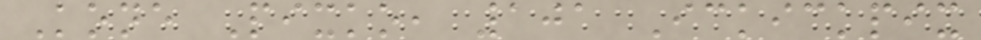Kone Pixko, 101 Ickickpix
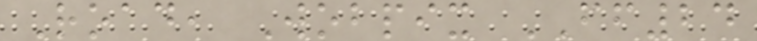Road, Wobpix FF24
